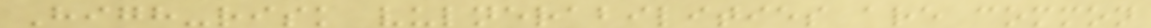High-risk vulnerabilities are common
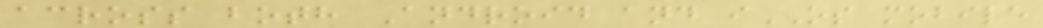across both Android and iOS mobile
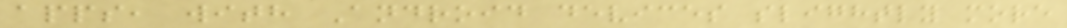apps, with Android devices slightly more
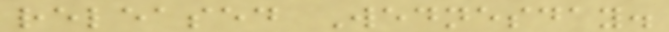released Wednesday.
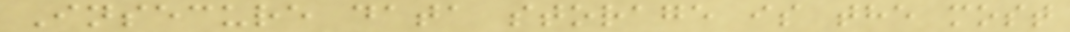Insecure data storage is the most
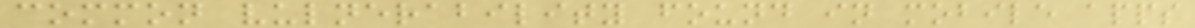common vulnerability found in mobile apps
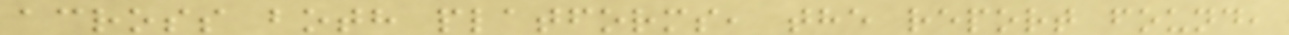across both platforms, the report found,
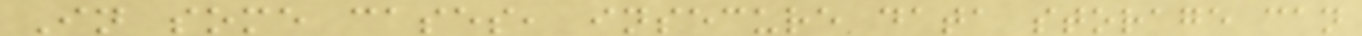In some cases, insecure data storage can
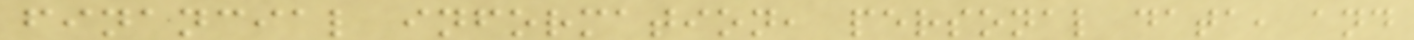financial information, personal data, and
